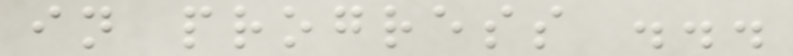in progress ...
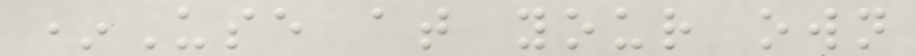*Use at your own
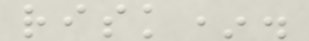risk*.
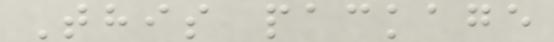This package
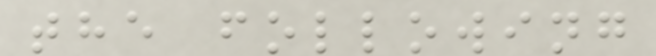the following
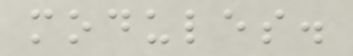modules.
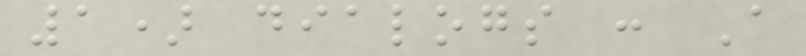1) dialogs : A
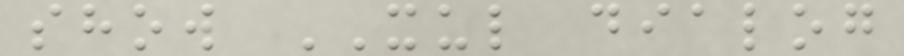show XUL dialog
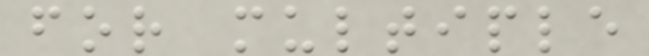for multiple
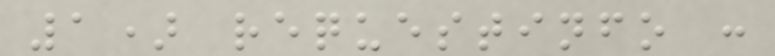1) requestinfo :
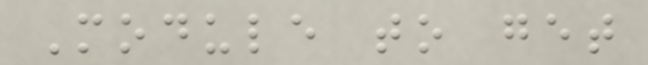Module to get
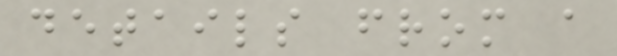details from a
